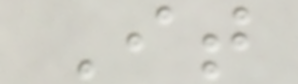It
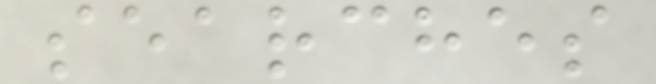searches
